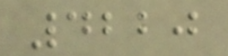4220
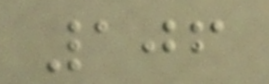106
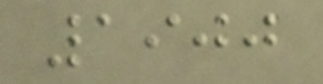1900
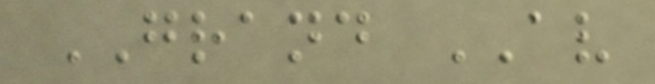GRAND AV
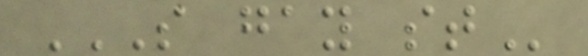S GAY ST
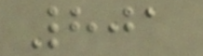801
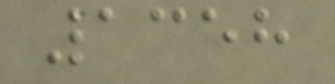1358
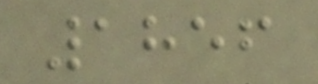1856
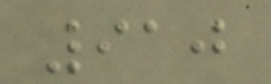910
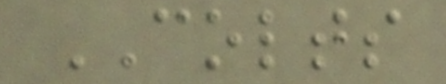COLTS
